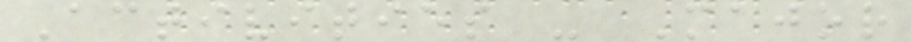Activities - Major
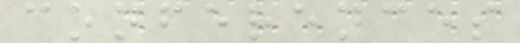conferences
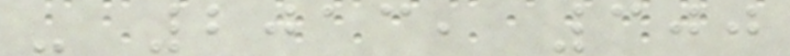- 2013, 300
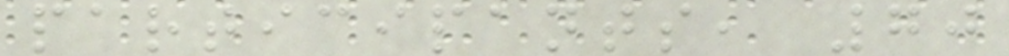participants, 70
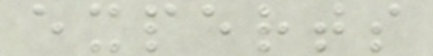experts
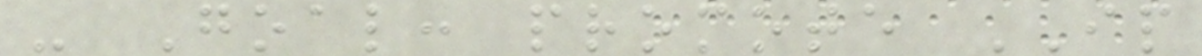- Goal: promote IP
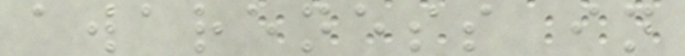awareness in
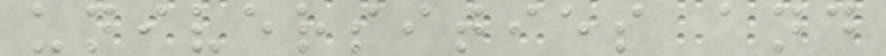universities and
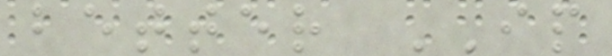better IP
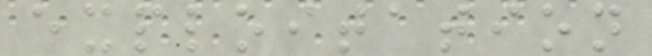exploitation
